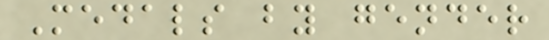Medals by gender
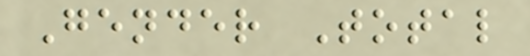Gender Total
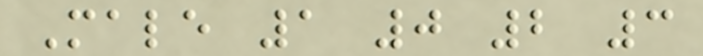Male 1 0 2 3
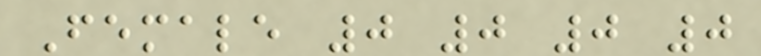Female 0 0 0 0
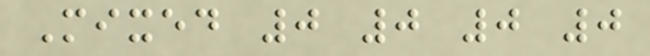Mixed 0 0 0 0
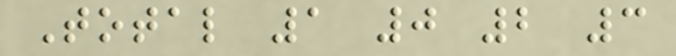Total 1 0 2 3
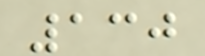130
